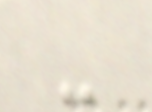-
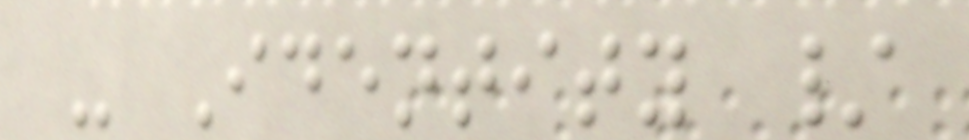- Identity /
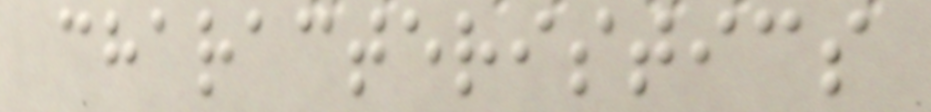characteristics
